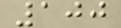100
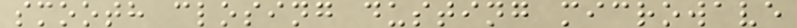smooth closing dusting microwave
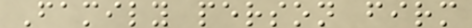Family person firm
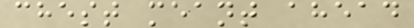chest meant ahead
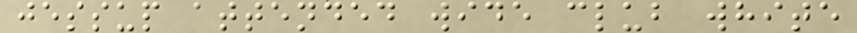jessup attended wide club white
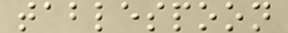tablespoon
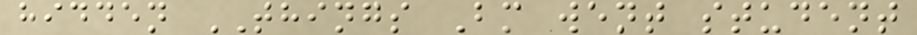hidden THINGS Bm went student
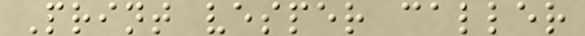Print vesper caller
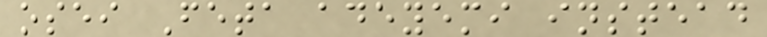osei Feta adeyemi instead
